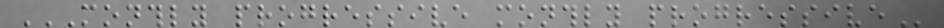MONTHLY PROGRESSIVE MONTHLY PROGRESSIVE
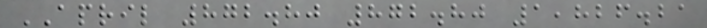APRIL 872.80 872.80 1,826.21
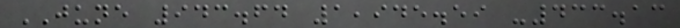JUNE 943.64 1,945.59 -433.13
